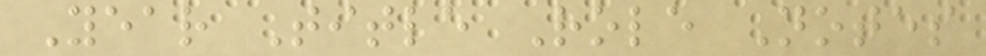Year Title Role Notes
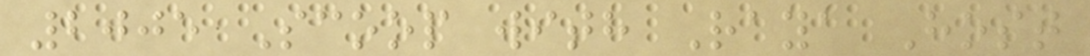2005 Scoop with Raya Host
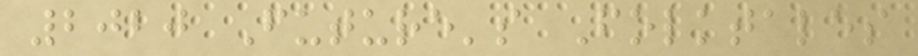2020 Future's Folktales
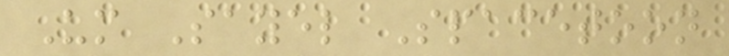Um Sayel Spacetoon
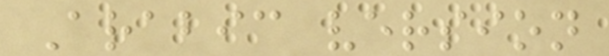Arabic version
